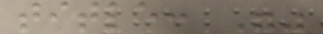title: ""
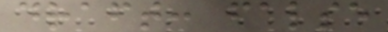draft: false
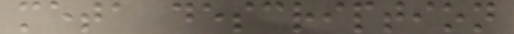meta description
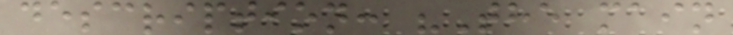description: "The main
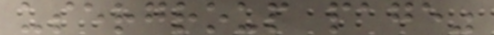usergroup page"
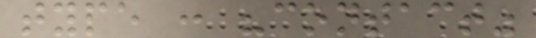type : "contact"
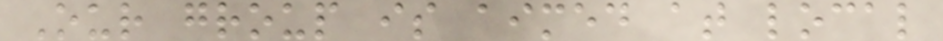Our group is aimed at local
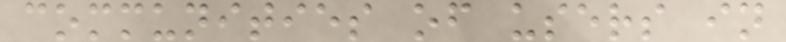communities of users in
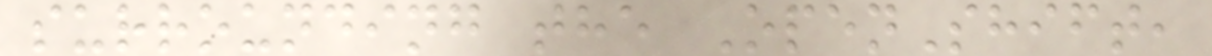surrounding the OpenShift,
